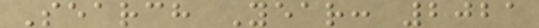Search Year: 2021
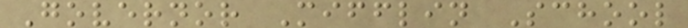Governor Mifflin School
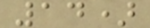14)
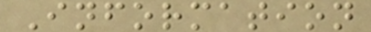Information
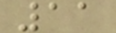11
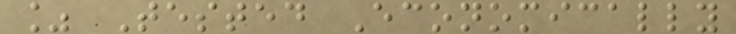% Tested Economically
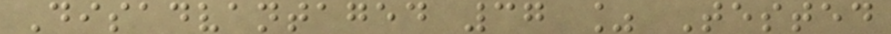Disadvantaged 37 % Tested
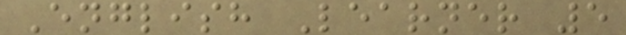English Learner 5
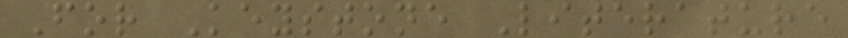For Keystone Literature
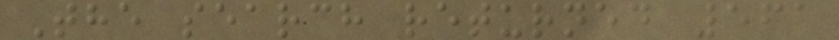The search returned 561
